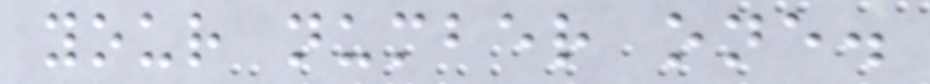your number one.
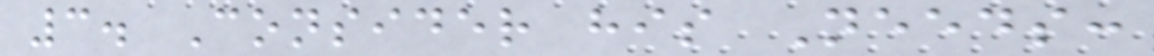3. Consider his Needs:
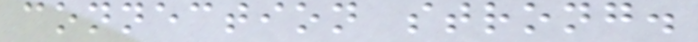connection strong.
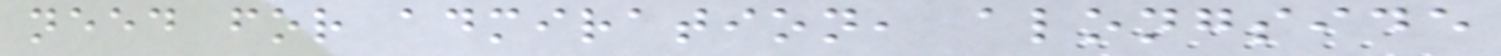need for admiration, alongside
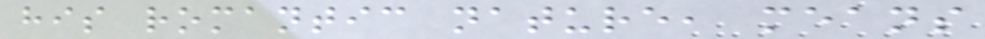his romantic nature, means
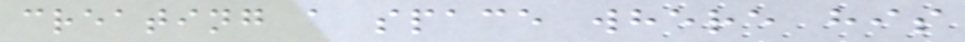creating a space where his
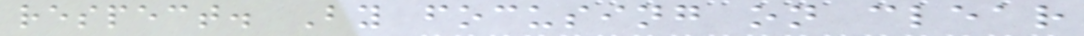respect. By focusing on clear
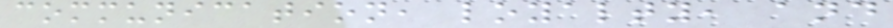communication, loyalty, and
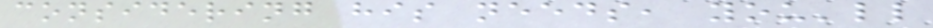considering his needs, you'll
